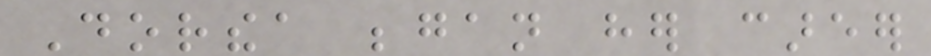Dorthea began her career
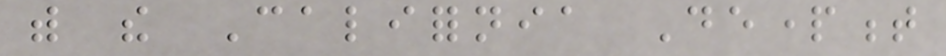with the California Department
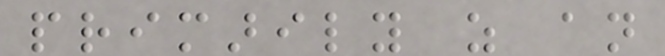primarily as an
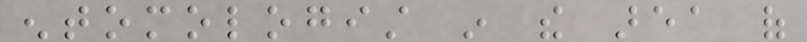entomologist in the area of
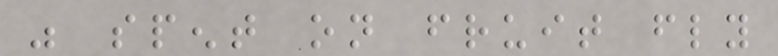was spent on fruit fly
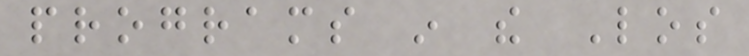programs in the Los
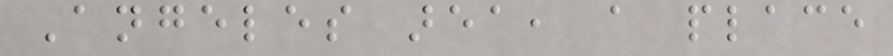Angeles area, a place
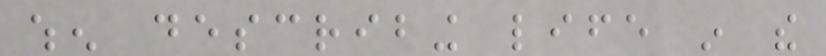when describing life in the
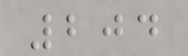204
